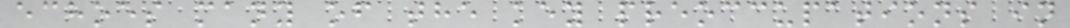echoes many of the key preoccupations in
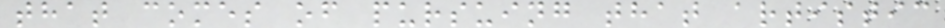that comes of pursuing that artistic
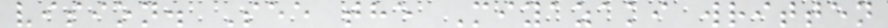vision. See the Miyazaki written
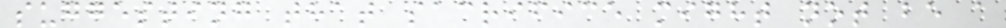suggesting that sacrifice might not be a
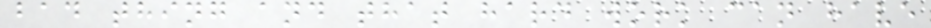bad thing and that hard work can have
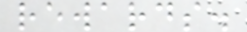rewards.
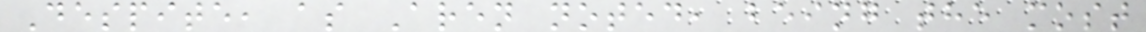Despite, as Aren noted, being the most
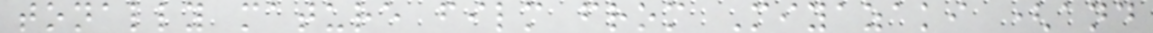tonally mature film from Miyazaki (and
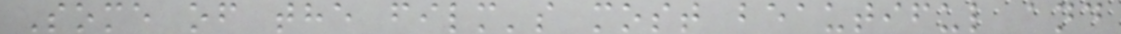Some of the film's most beautiful and
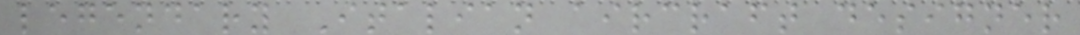legendary Italian aircraft designer
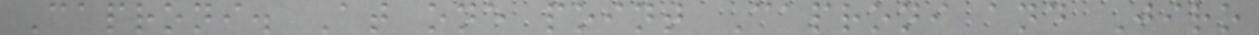Caproni. At one point Caproni and Jiro
